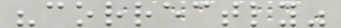"correctly"
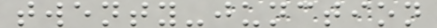twenty-junction
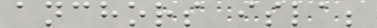anchors isla;
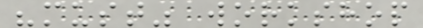"must" workshop
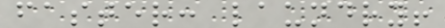faster: laundry!
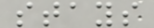stays
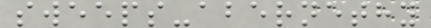sweeps-abernethy
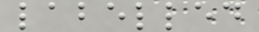labelled
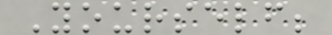Yourself;
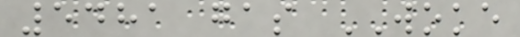5481 gas WOKE
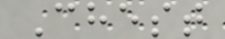Chest
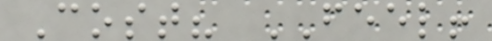Cost? FEEL!
